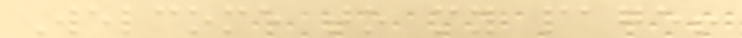Welcome to my page!
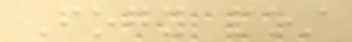Fogy post
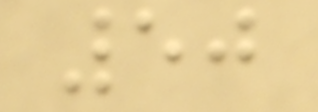50
